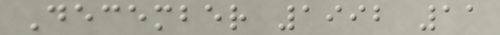December 1992 11
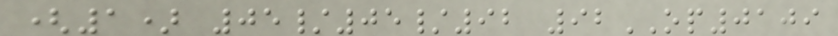(1) 05/05/92 92OP0109
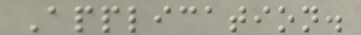Application.
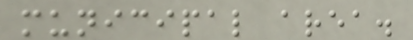municipal area.
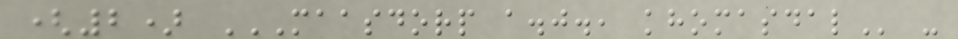(2) MAASDORP A.J., KHOMASDAL -
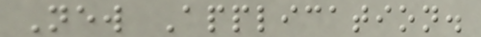New Application.
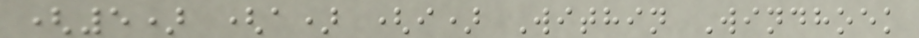(5) (a) (i) Within Windhoek
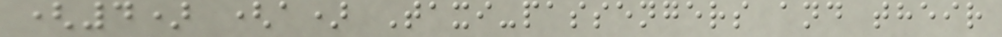(4) (a) Taxi-passengers and their
